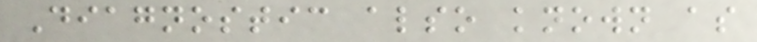Diagnostic also known as
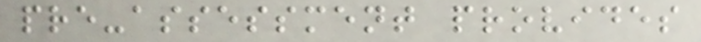pre-assessment provides
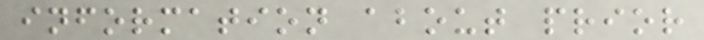information about prior
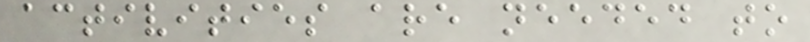activities are needed to
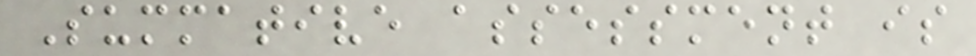Summative assessment is
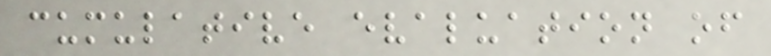cumulative evaluation of
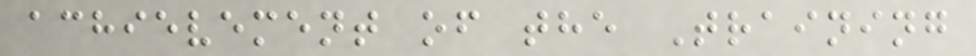achievement of the Training
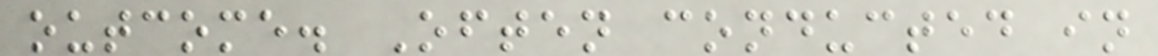outcome. Often conducted in
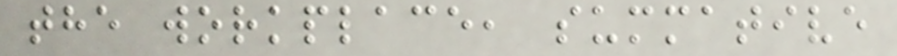the workplace, summative
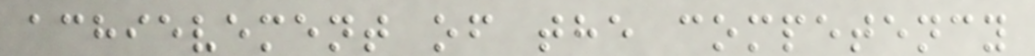achievement of the competency
